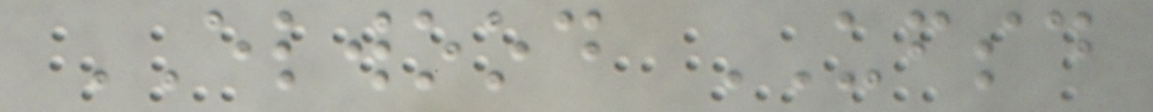ELWOOD UFSD
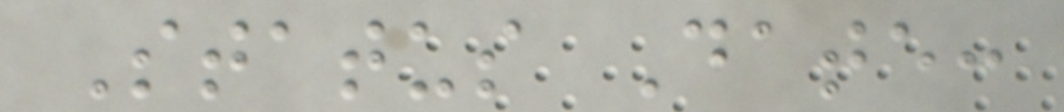Status Date:
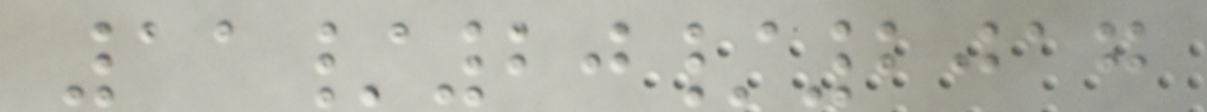11/20/2017
